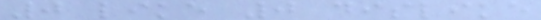0 like 0 dislike
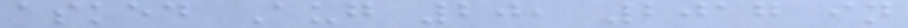asked Aug 20, 2017 in
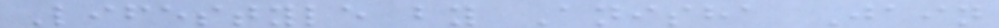Lifestyle by Anisha Jain
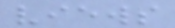views
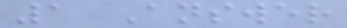1 Answer
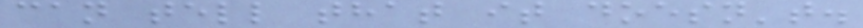can tell that it doesn't.
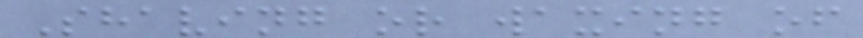Shaving or waxing of
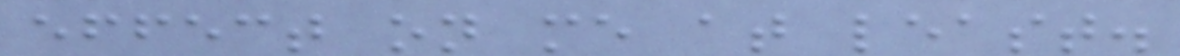effect on me at least.
